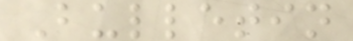Bulletin
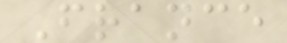France
